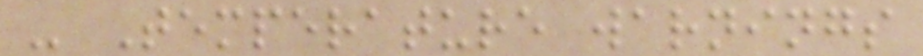- Temperature warnings
